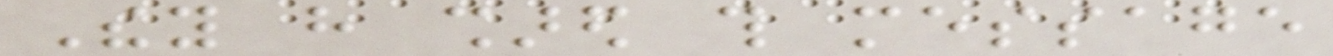They have shared this message
